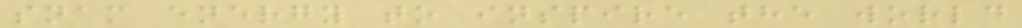snam energy to inspire the world
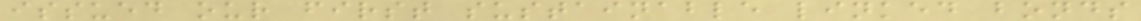issued our first sustainable linked bonds
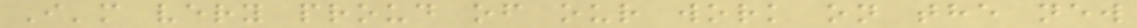I'm very proud of our work on the new
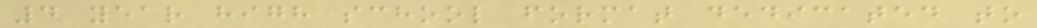4 year high school format dedicated to
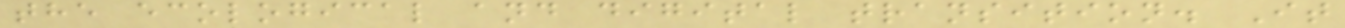the ecological and digital transition. It
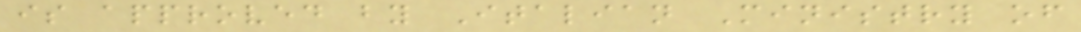is approved by Italian Ministry of
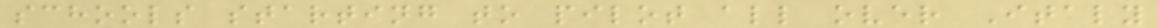schools starting to pilot all over Italy
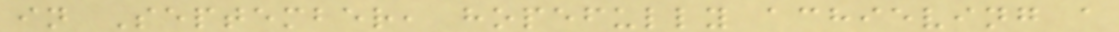in September, hopefully achieving a
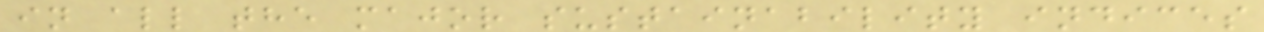in all the major sustainability indices
